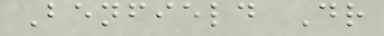Benfield Dr
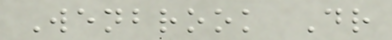Wenbrook Dr
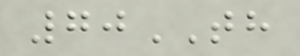70TH
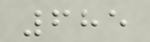685
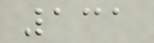131
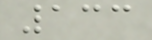133
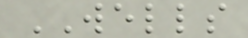WELLS
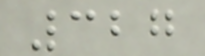327
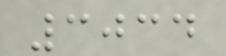3034
